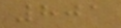801
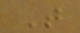T
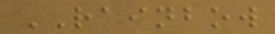RAINBOW
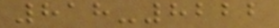818-8222
